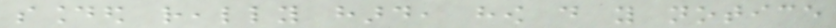sounded really hard, how do you notice
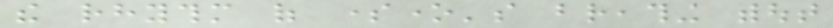the rhythm of someone's breathing without
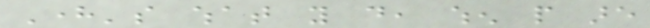Here's what you do, when people are
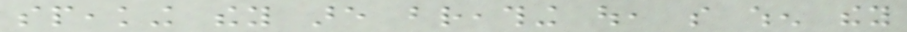speaking they are breathing out, so when they
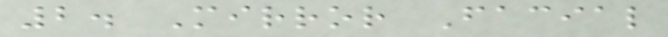2. Mirror Facial
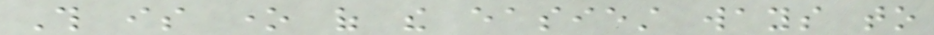This is one of the easiest ways to
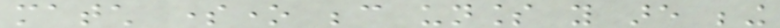match someone because unless you are being
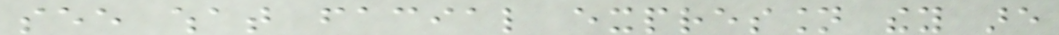see what facial expression they are
